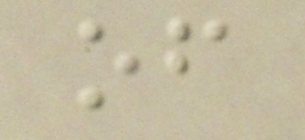of
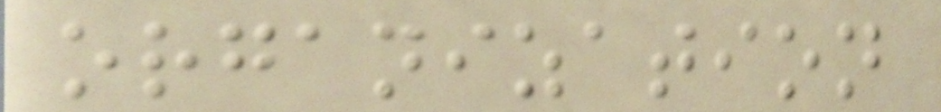organization
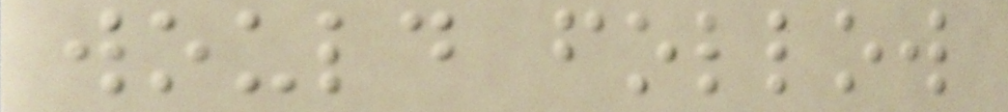would follow
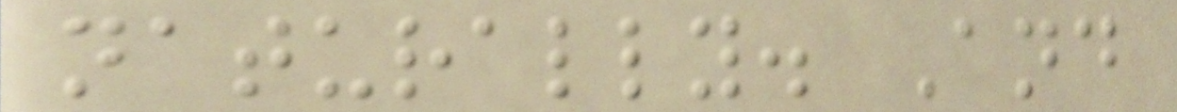naturally. And
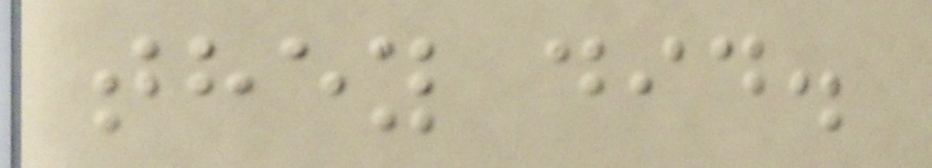they did.
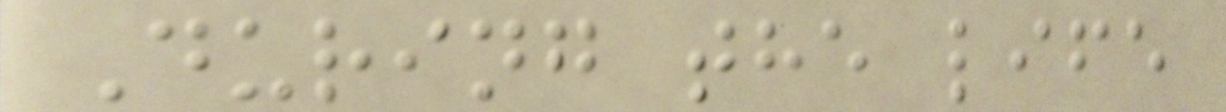During the life
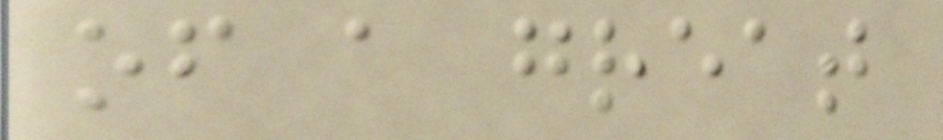of a great
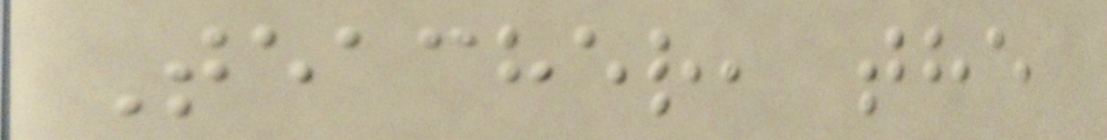Teacher, the
